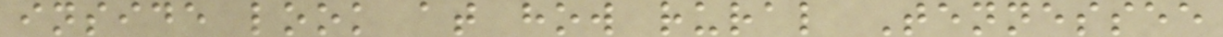inside look at how rural Tennessee
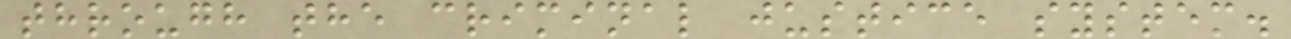through the criminal justice system.
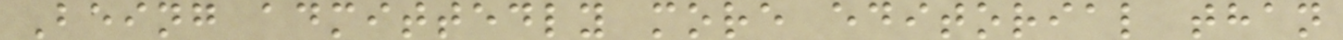Being admittedly more editorial than
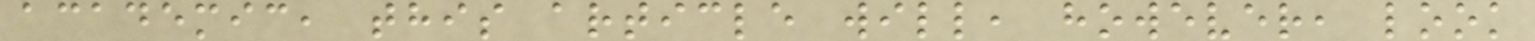academic, this article will, however, look
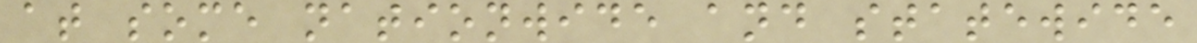at some nationwide and statewide
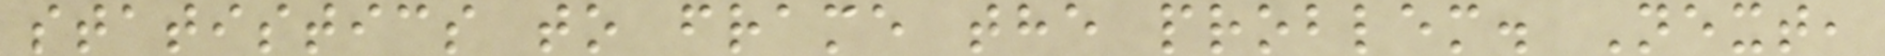statistics to frame the problem. Next,
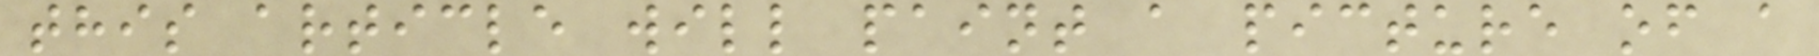this article will paint a picture of a
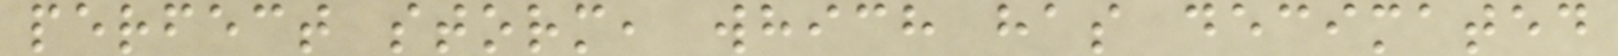perfect storm, which has decimated
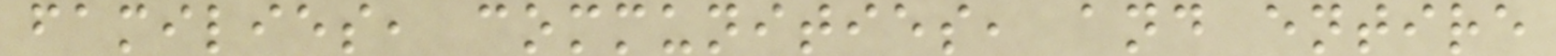families, communities, and entire
